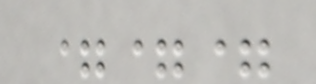===
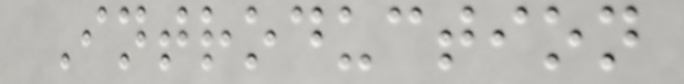Introduction
